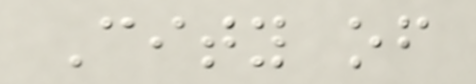City of
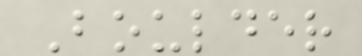Boulder
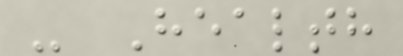- Health
